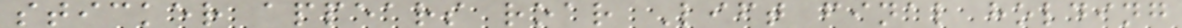sticker appears roar Lift final holding
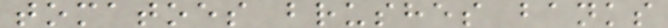tomatoes brushes banks
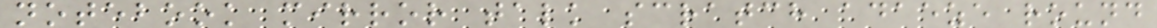notebook mirror talk scratch adaeze round
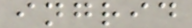ingrid
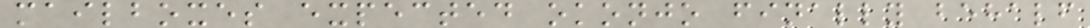mailboxes expected okonjo finally behalf
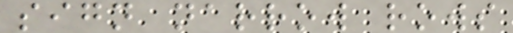sign narrow rows
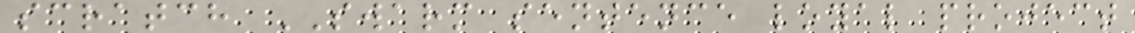scratch SWARM sentence loyal project
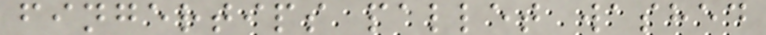fingertips pallet washed
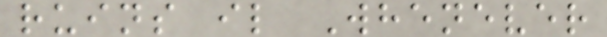ruins il Whenever
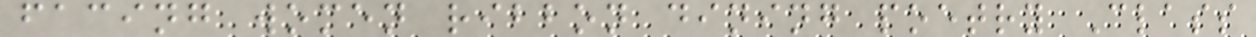facing women ribbon dining poetry Class
